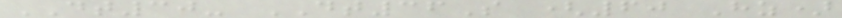DT30- DT36S (60 Hz)
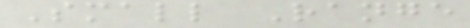Small Range
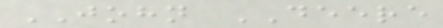JOHN DEERE
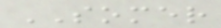SOMER
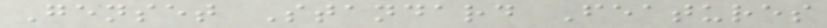Genset Standard Features
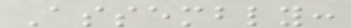Assembly:
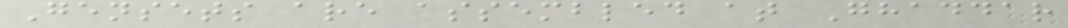Gensets are assembled at Ghaddar
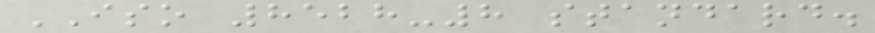ISO 8528-8 standard.
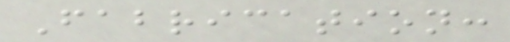Fabrication:
